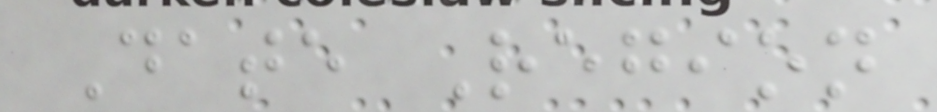Date Region
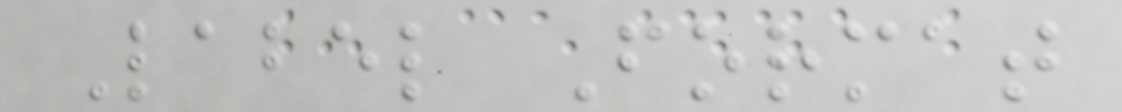Label Format
